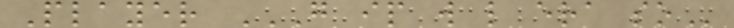Player G IP W L ERA SO
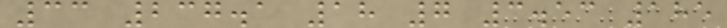33 237.1 18 7 3.53 185
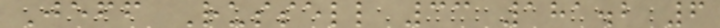Jeff Russell 33 181.2 6
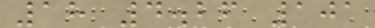18 4.26 101
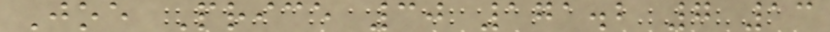Joe Price 30 171.2 7 13
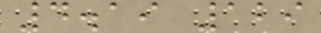4.19 129
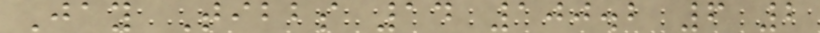Jay Tibbs 14 100.2 6 2
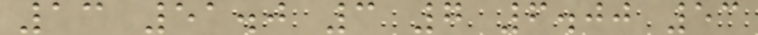13 51.0 3 7 6.00 53
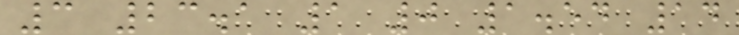3 23.1 1 0 1.54 14
